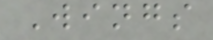Wings
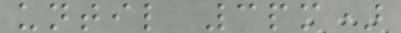until 3pm)
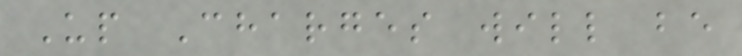Up Charges will be
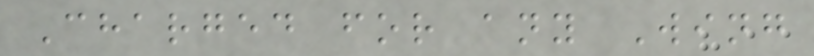Charged for any Wing
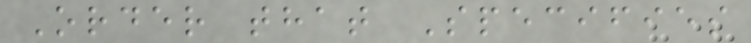Order that Specifies
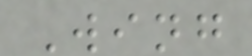Wing
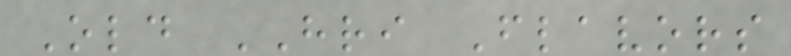Old HRI Flavors
